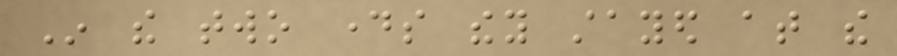In the two days they stayed at the
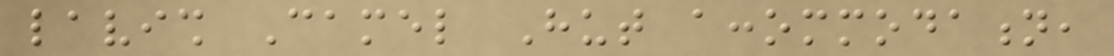lavish Camel Hut accommodation,
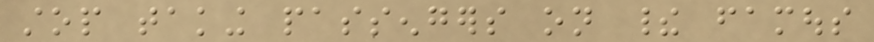stop taking passengers on their famous
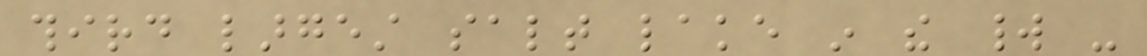third largest salt lake in the world -
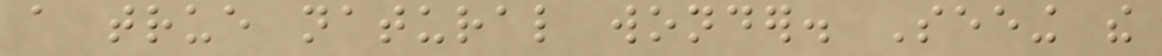a true natural wonder. Seeing the
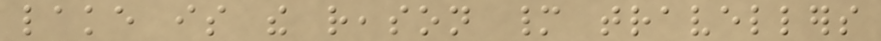lake is the reason many travellers
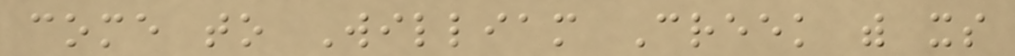come to William Creek with its
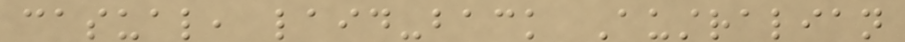casual, laid-back Australian
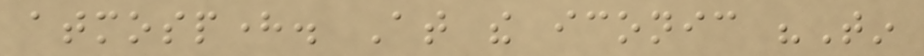atmosphere. At the iconic "Tin
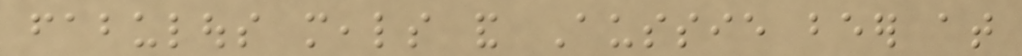fabulous meals and Aussie beer at
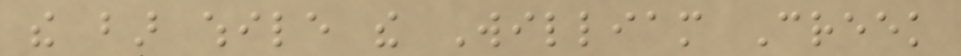the bar while the William Creek
